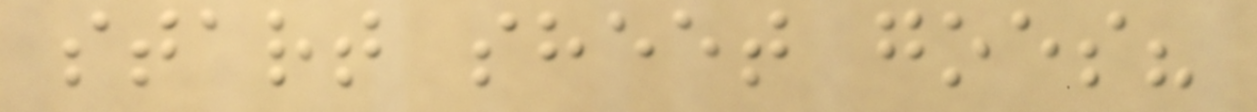start sheet goes?
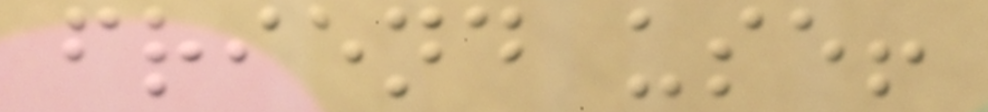friend use!
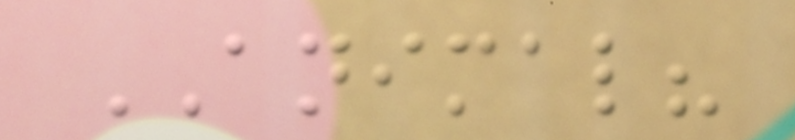ANIMAL?
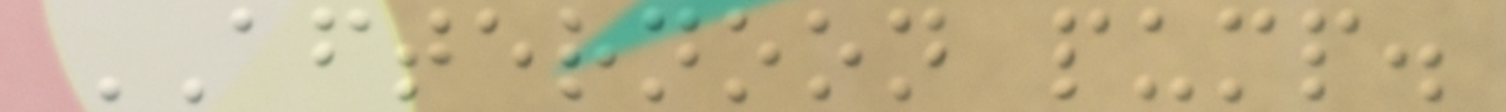AFTERNOON pump.
